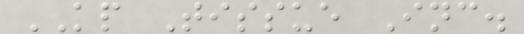KP Tissue Inc.
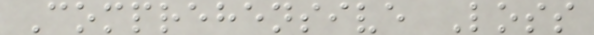Comprehensive Loss
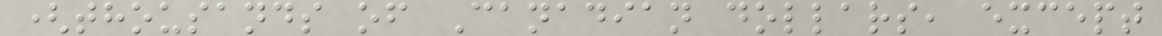(thousands of Canadian dollars, except
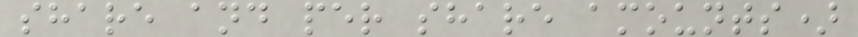share and per share amounts)
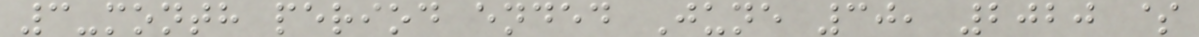3-month period ended June 30, 2020 $
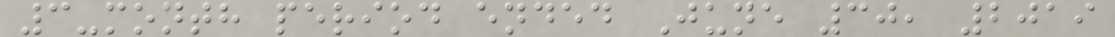3-month period ended June 30, 2019
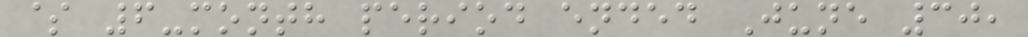$ 6-month period ended June 30,
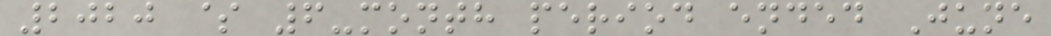2020 $ 6-month period ended June
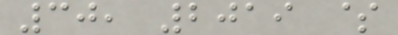30, 2019 $
